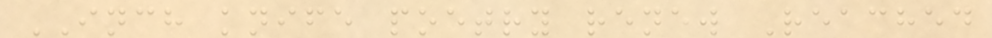INCH knife poetry renew Reached
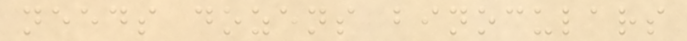needs dozens binoculars
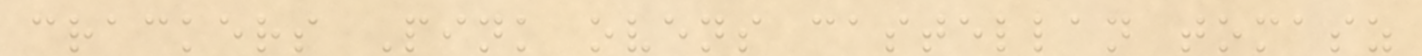crackers Pink ovens castellan tomasz
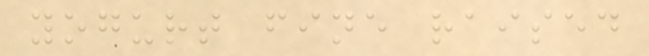yogurt fine raised
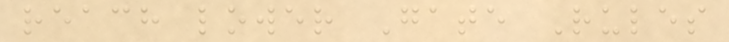reach lower Gate Rules
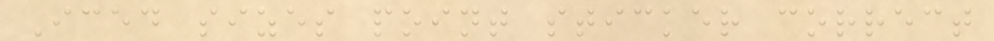Iced sizes point sticker correct
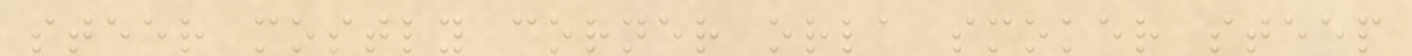steer mostly corner orla smoker steep
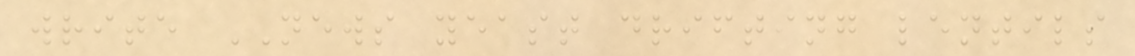write NEWS yeast drifting lentils
